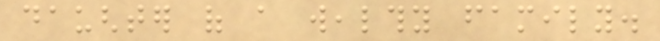daughter of a wealthy family.
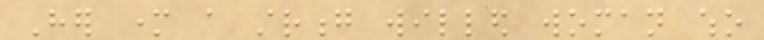Her mother a strong willed woman who
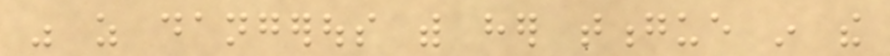was as dangerous with her tongue in the
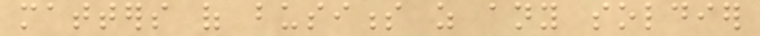matters of business as any soldier
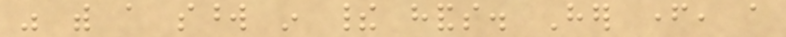was with a sword in their hands. Her father, a
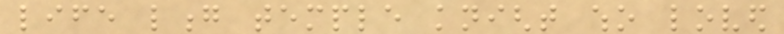life long temple knight who loved
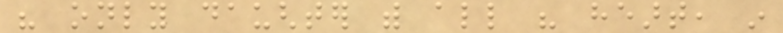his only daughter with all his heart, in
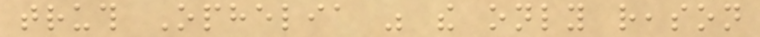truth Ophelia was the only reason
